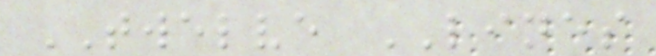TWELVE LINES
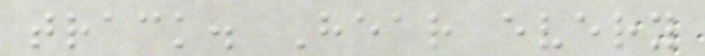track. Hear every
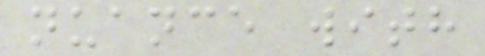nuance with
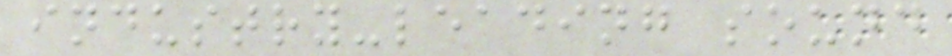industry-leading sound
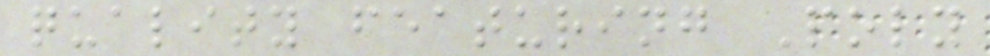quality featuring Poly
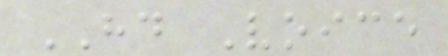HD Voice
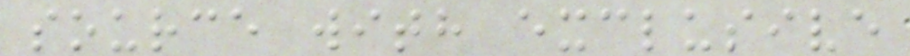source with exclusive
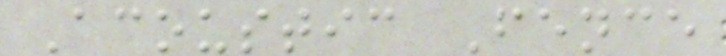Acoustic Fence
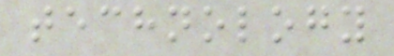technology
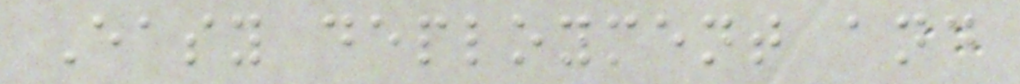Easy deployment and
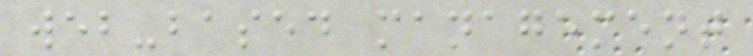web-based management
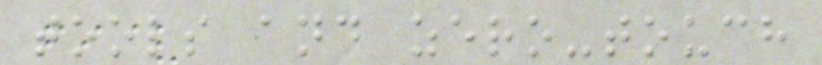tools and zero-touch
